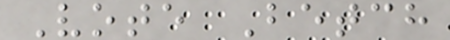Vote Betch
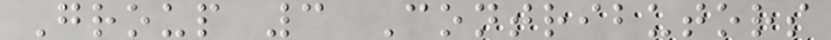Group 3 Contributors
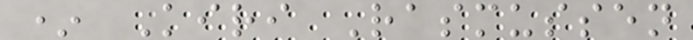* Kiri Rasmussen
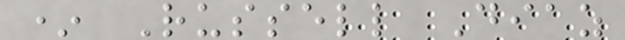* Russell Diaz
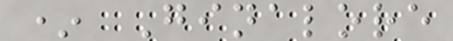* Ginalore
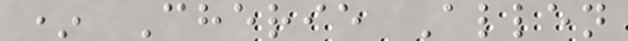* Cherie Allen
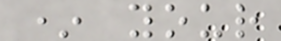* your
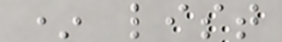* list
